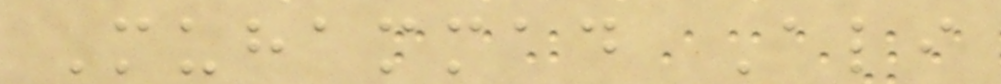Muhammad Ali
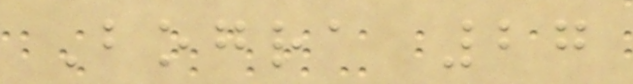Bogra 27
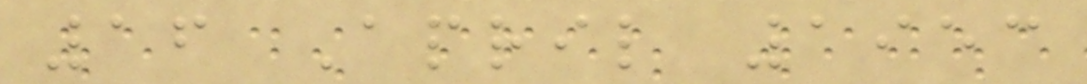16 April 1953
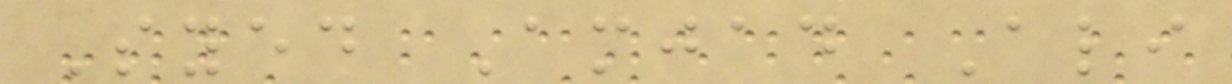Syed Amjad Ali
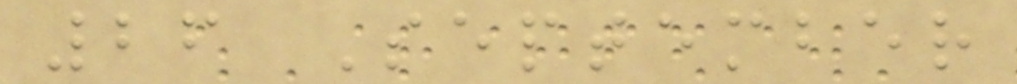26 September
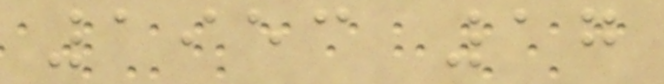1953 17
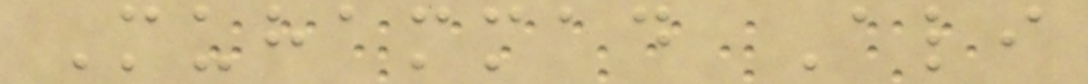Muhammad Ali
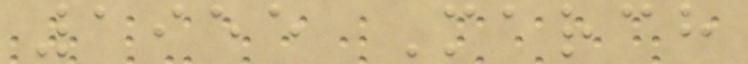1955 March
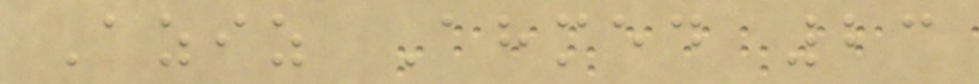Aziz Ahmed 23
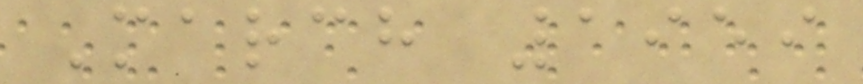March 1959
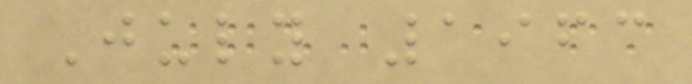July 1963
